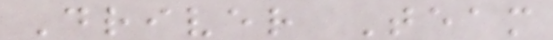Driver Team
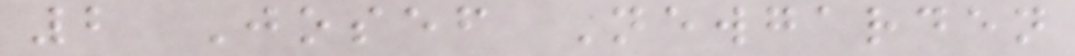2 Josef Newgarden
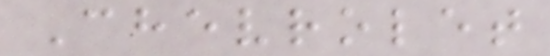Chevrolet
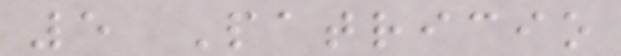5 Patricio
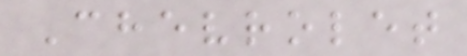Chevrolet
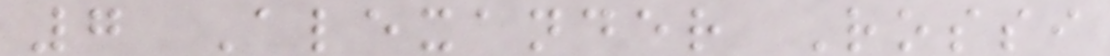7 Alexander Rossi
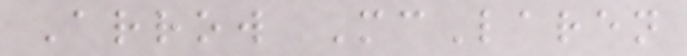Arrow McLaren
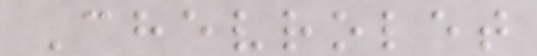Chevrolet
